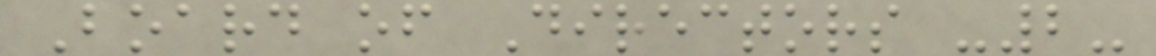Board of Directors -2-
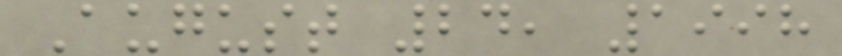August 24, 1998
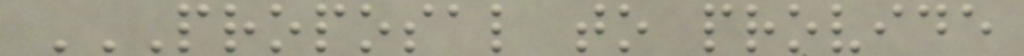PROPOSAL TO PROVIDE
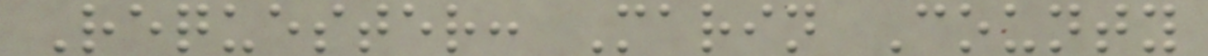Requester: Marin County
